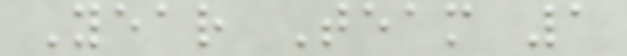Year Team 1
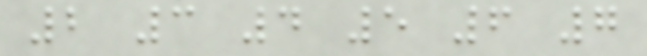2 3 4 5 6 7
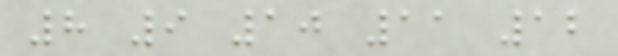8 9 10 11 12
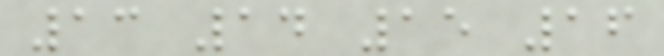13 14 15 16
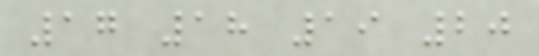17 18 19 20
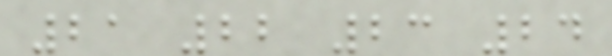21 22 23 24
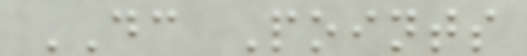DC Points
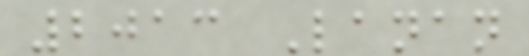2013 Lanan
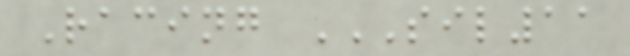Racing SIL11
